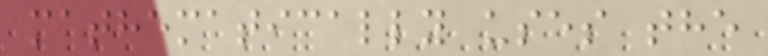mathematically uses the
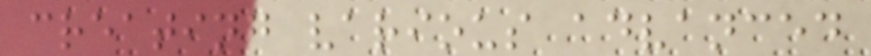creating various advanced
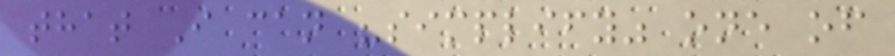that I can "simplify" one of
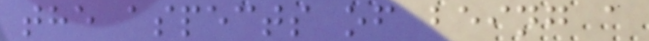the aspects of being a
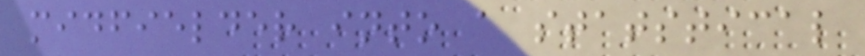midfielder into a statstical
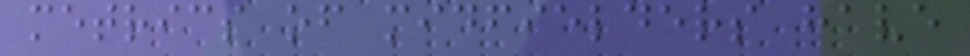metrics of midfielders have
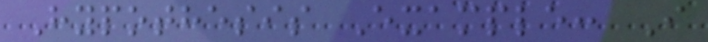Hypothesis Example: I
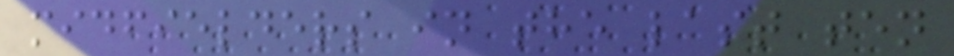midfielders in the last ten
